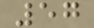57
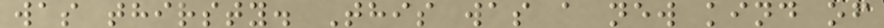was thirsty. This was a new kind of
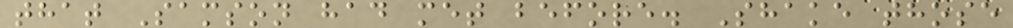that Samson had met before. Shake those
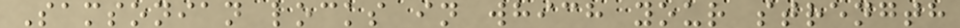Samsonian locks in which your strength
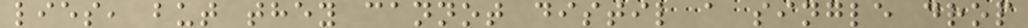lies, but they cannot distil a single drop
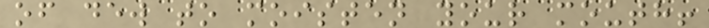of dew to moisten your mouth!
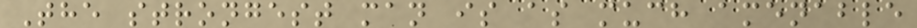The strongest man is as much amenable
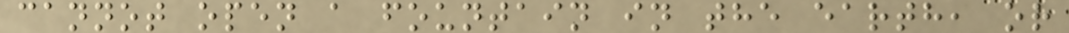cannot open a fountain in the earth, or
